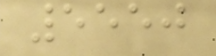5550
